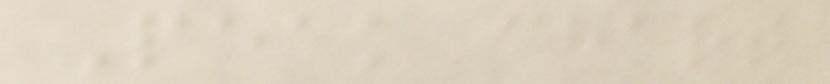Peak chart
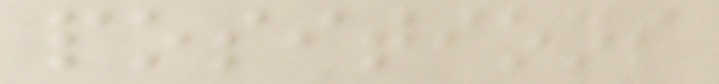positions
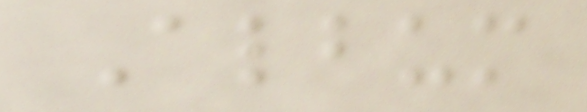Album
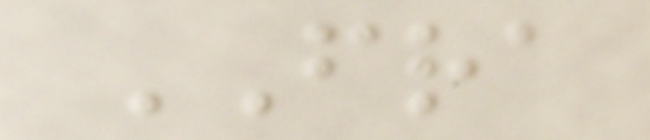FRA
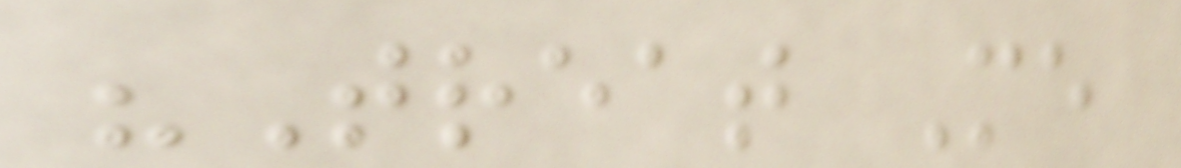"Treat Me
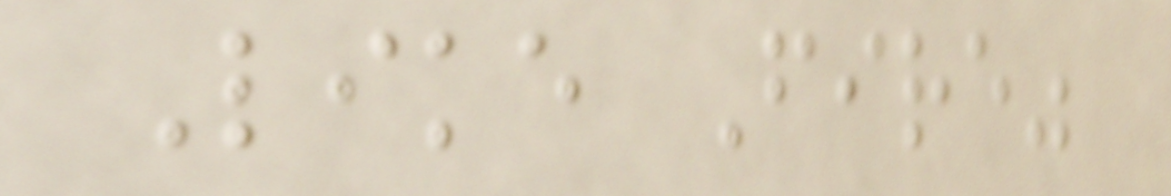Like Fire"
